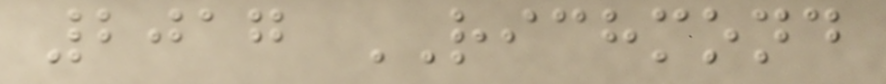2017 RICHMOND
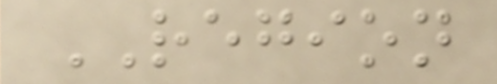REGION
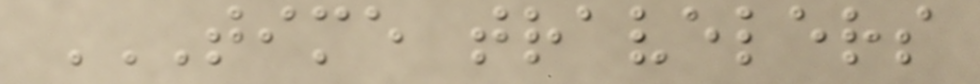TIME TRAVELERS
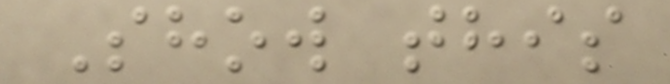Show this
